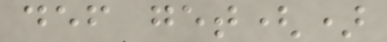def get()
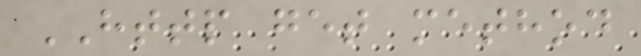HTTP get method
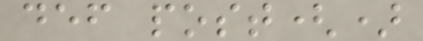def post()
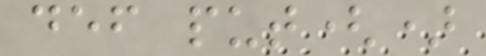def put()
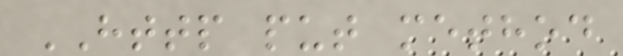HTTP put method
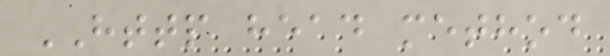HTTP head method
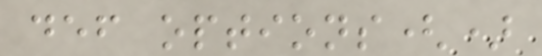def options()
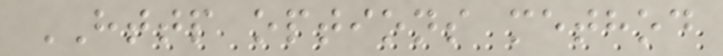HTTP options method
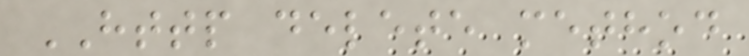HTTP delete method
